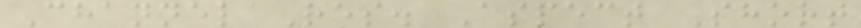Channel Res. Aspect Short
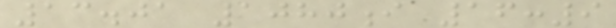13.01 1080i 16:9
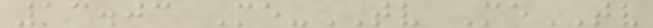13.03 Me-TV MeTV
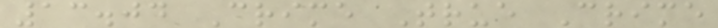13.04 Crime True Crime
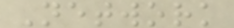Network
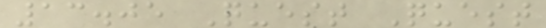13.05 Quest Quest
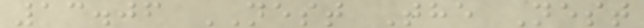13.06 NEST The Nest
